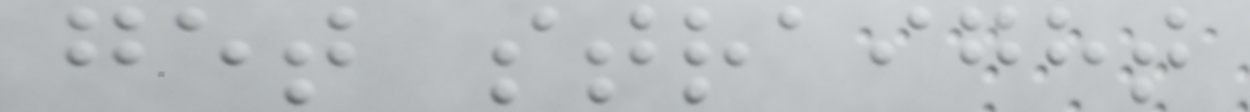get straight
